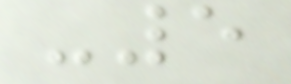-5
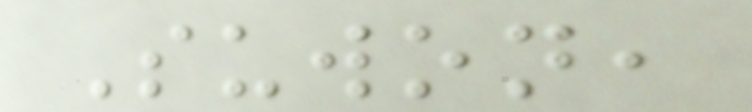Suwon,
